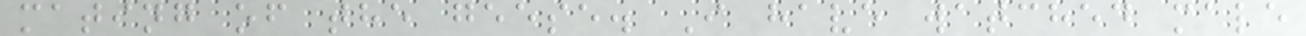mating of the geese. I have watched male
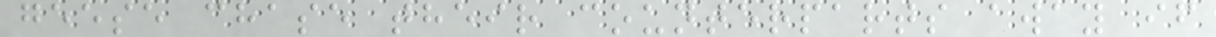geese chase their counterparts away if
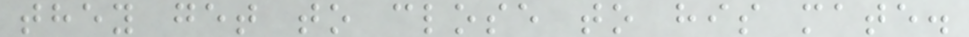they get to close to his mate.
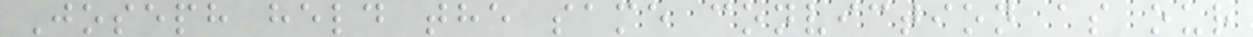Joseph held the same conviction as our
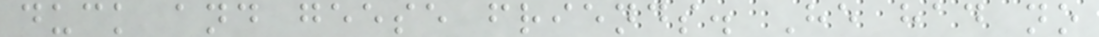duck and geese friends. He had no
